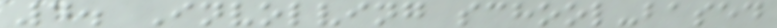4. Involving school-based
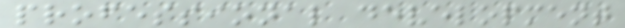professional development
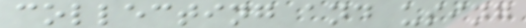collecting and using
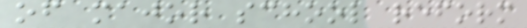of major school reform
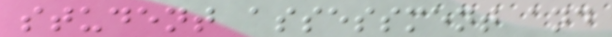student assessment and
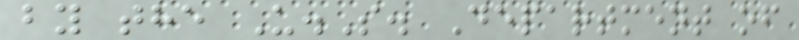by the U.S. Department of
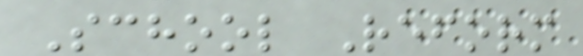School Reform
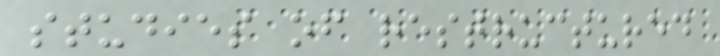studies of restructured
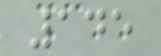145
